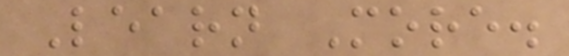Learn More.
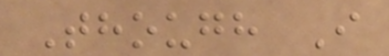Though I
